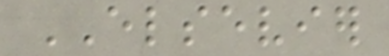ELSEVIER
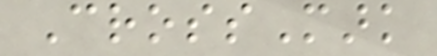CrossMark
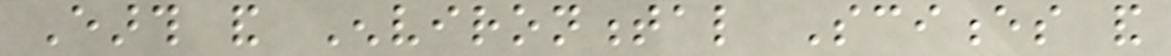Earth and Environmental Sciences and
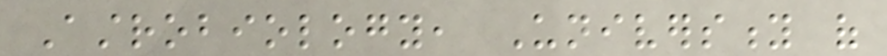Astrobiology, University of
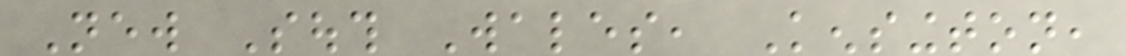New South Wales, Kensington,
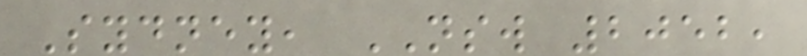Sydney, NSW 2052,
